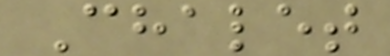Chalet
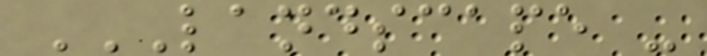LANDSCAPE -
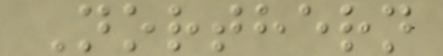Northern
